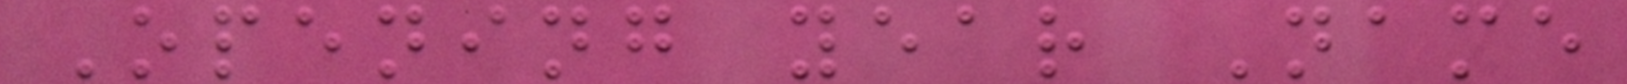Opening year Name
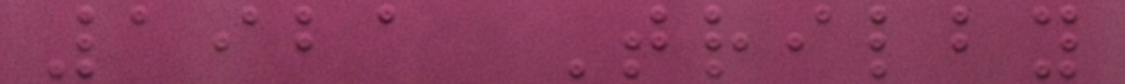1921 Trilby
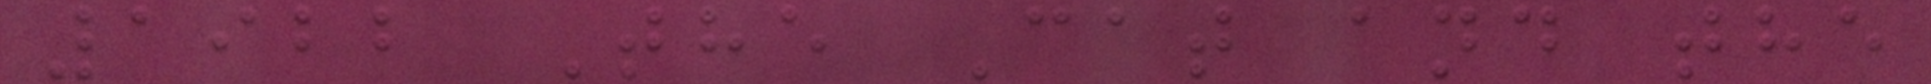1922 The Cat and the
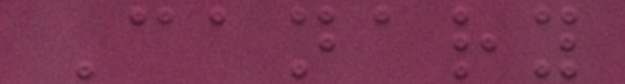Canary
